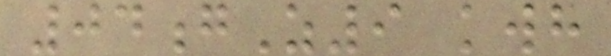04gZ9 kwh
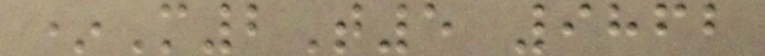*M2T5 9862
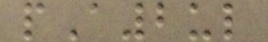pA2ul
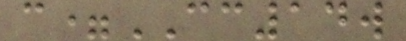c=CC14w
